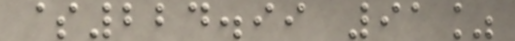$224.99 91%
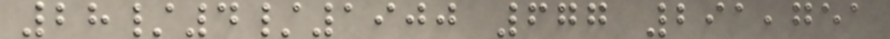28/4/1900 677 291,751
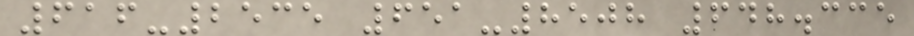616-2535 651-8508 648.335
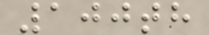100th
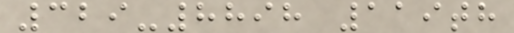329-8898 119th
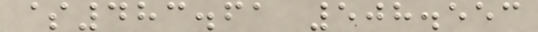$483.61 508.553
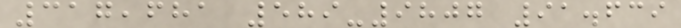317,681 589-9807 91.639
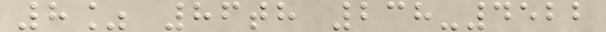8% 86th 238-4522
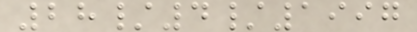28/4/1997
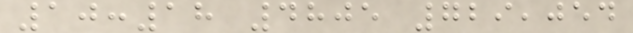10:18 4805 729,054
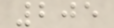205
